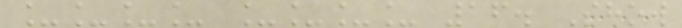____ ____ 16. Show
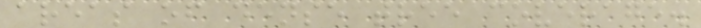areas of dense tree coverage.
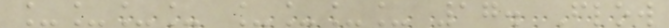____ ____ 17. Flow
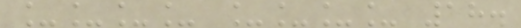____ ____ 18.
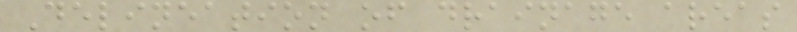Delineation of drainage areas
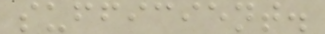sufficient.
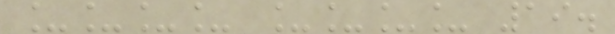____ ____ 19.
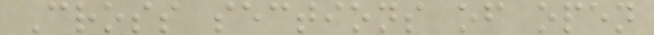Cross sections of open
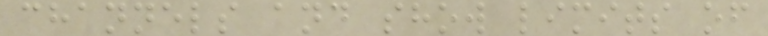channels and show limits of
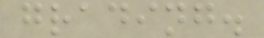grading.
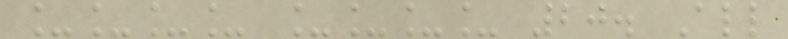____ ____ 20. All
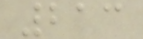213
